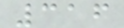316
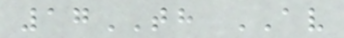17TH AV
